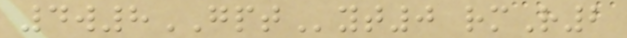4w8GPTyt0 rmR2
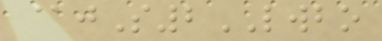@jS2LWBO
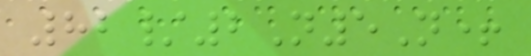82/2N5N+
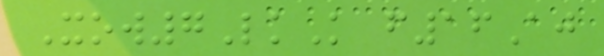Xow7LkK f16Aj
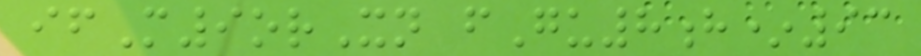ifM9orXn fGu8h*93
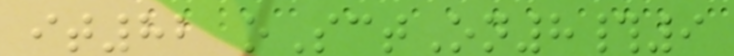it82 oSctOn8#9
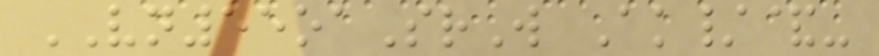VN55oaSrW Ak/&-
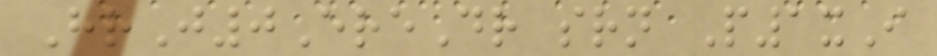HrJ0EreDr srn P1xI
